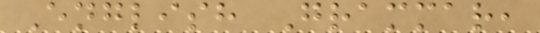English Grammar,
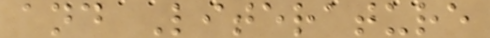and Literature
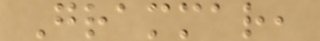Grammar,
